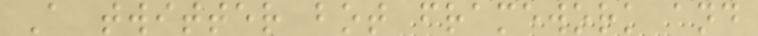A twitter bot framework and
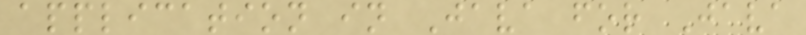application in Java for Java
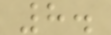8.
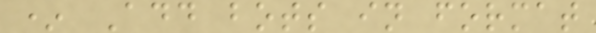* Add bots in format
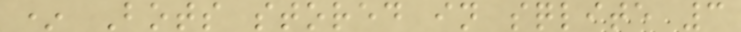* Bots stored in sqlite 3
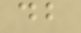db
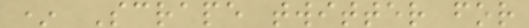* Scrape twitter for
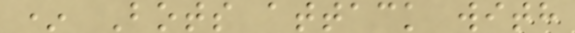* Bots attack with
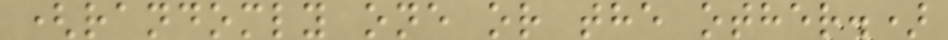(randomly one or the other.)
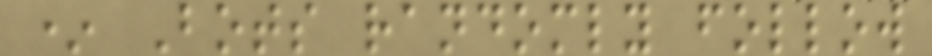* Bots randomly follow
